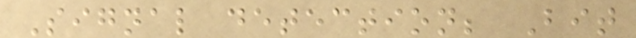Signal detection; Bit
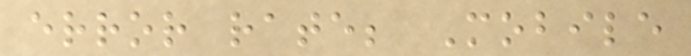error rate; Mobile
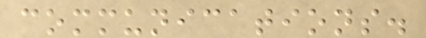communications.
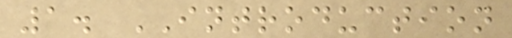1. INTRODUCTION
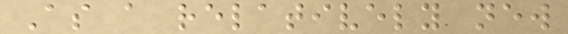As a relatively new
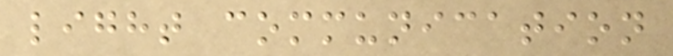light communication
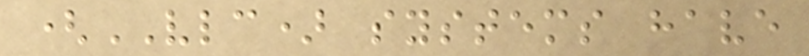(VLC) systems have
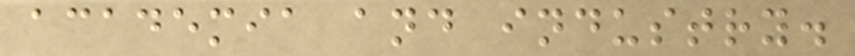academia and industry.
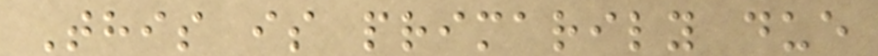This is primarily due
